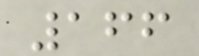166
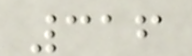316
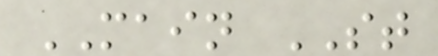MAIN ST
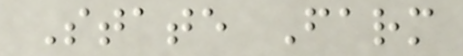State Farm
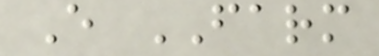E FARM
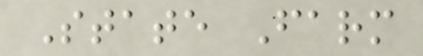State Farm
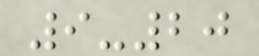9-20
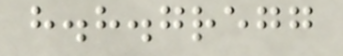h.h.gregg
